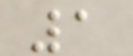1
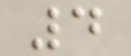4
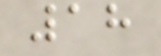18
